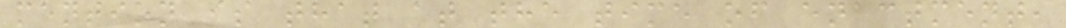mention is that at the time of enactment,
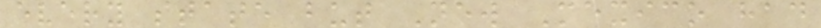every state but New Mexico had
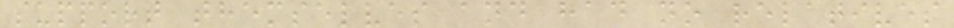support themselves and had no relatives
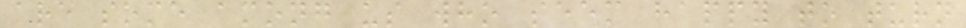are some among us who seem happy to turn
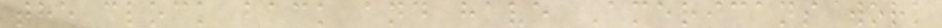the clock back and have Americans work
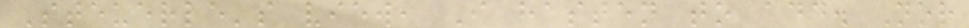Steuerle's view, I hasten to add. Nor
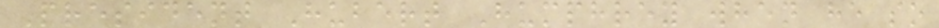President Hubert Humphrey when he so
